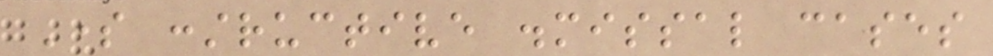Some constructive dismissal cases
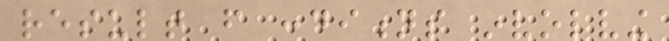result from conditions involving
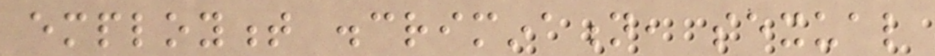employment discrimination, sexual
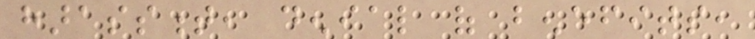harassment, denial of benefits,
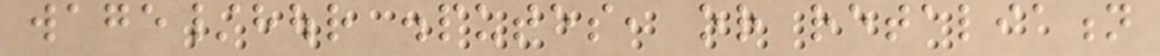wage/hour disputes, or retaliation
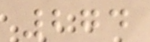274
